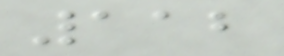112
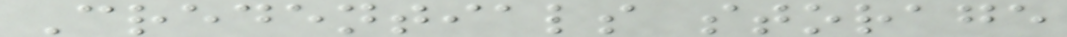Credentials storage
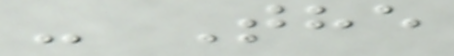- The
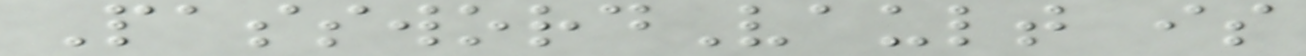PasswordVault is
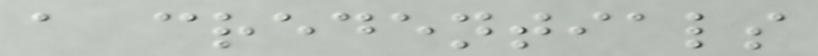a credentials
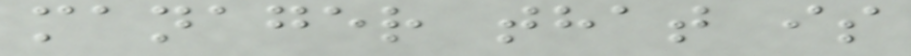manager that is
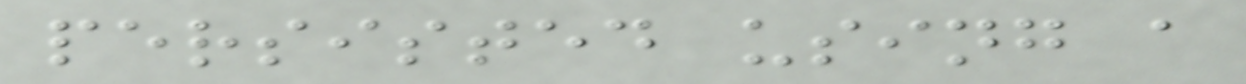persisted using a
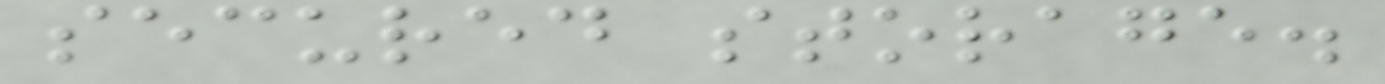secured storage.
